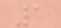1
